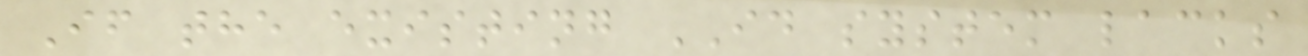If the existing ID system lacks
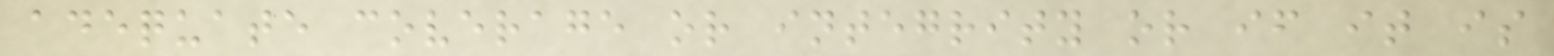adequate coverage or integrity or if it is
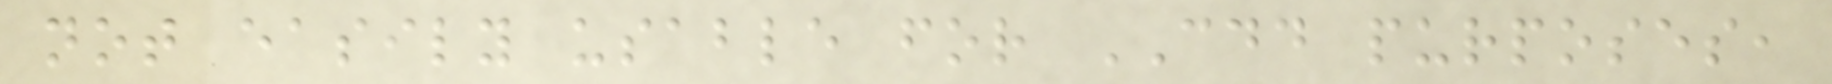not easily usable for CDD purposes,
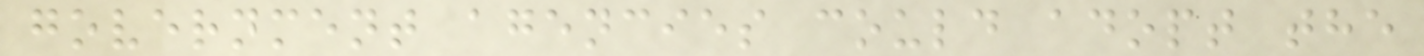government agencies could adopt the
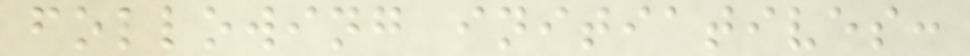following initiatives:
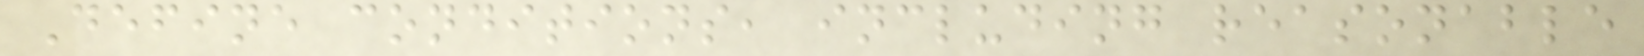Define conditions, including reasonable
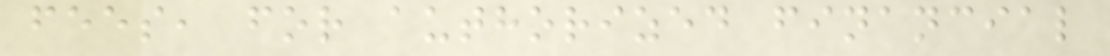fees, for authorized financial
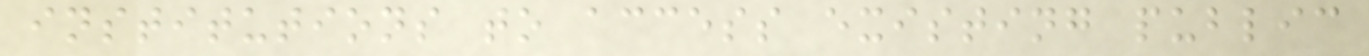institutions to access existing public
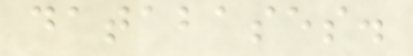databases.
